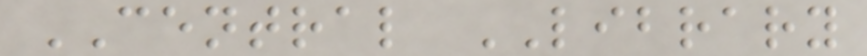CENTRAL LIBRARY
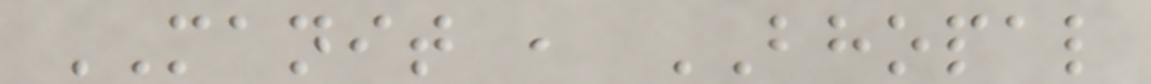MANIT , BHOPAL
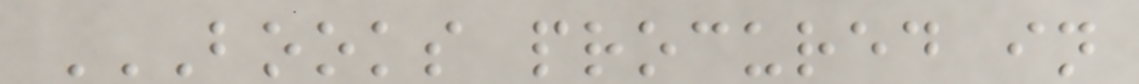BOOKS PROCURED IN
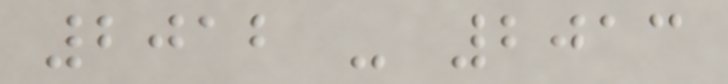2012 - 2013
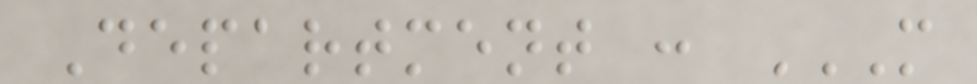Department : M
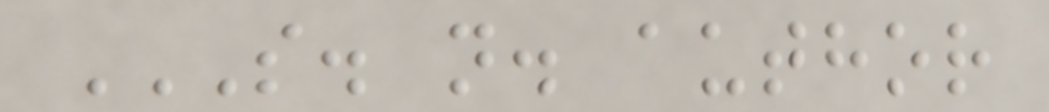S. N. AUTHOR
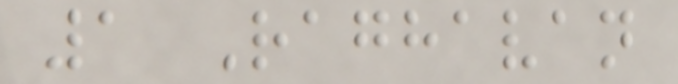1 Raghavan
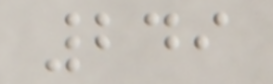249
